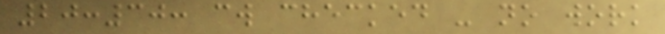20:30: cw checked - no work
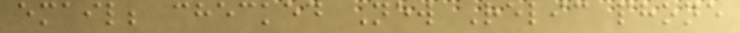email; checked New Relic phone
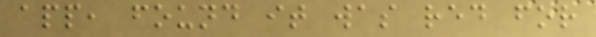app, found it was red for
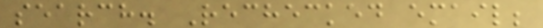search. Rechecked email;
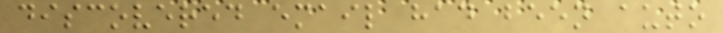discovered email had been auto
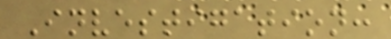Investigation:
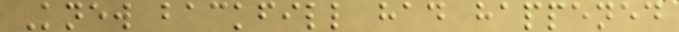Knew backfill had happened
